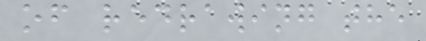of redrawing the
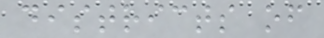districts of
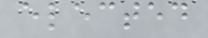elected
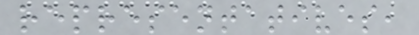representatives,
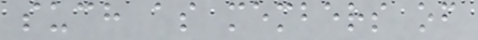such as members of
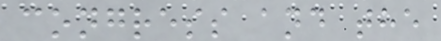congress and the
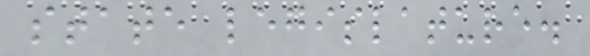state legislature.
